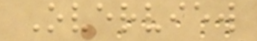Overview
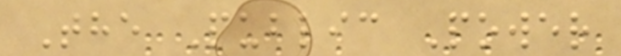The Public Power
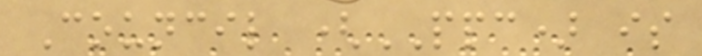Council (PPC) is
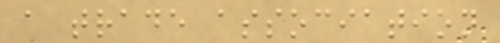a trade association
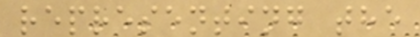representing the
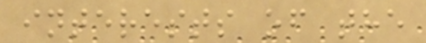interests of the
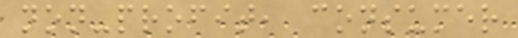non-profit, consumer
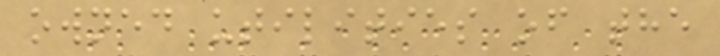owned utilities of the
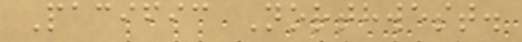Pacific Northwest.
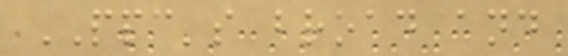PPC's broad and
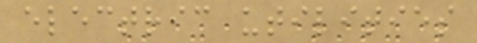electric utilities
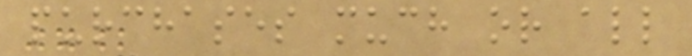purchases much or all
